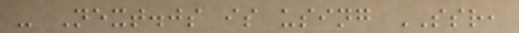- Next.js is using SSR,
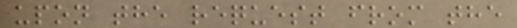upon the request from the
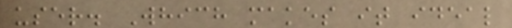user. Which makes it ideal
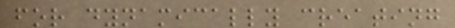for dynamically creating
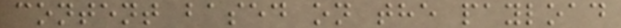content based on the payload
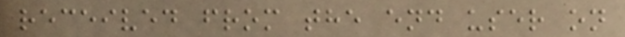received from the end user on
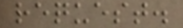request.
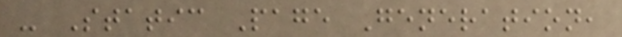- Static Page Generation,
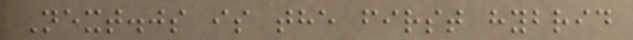Next.js is the first hybrid
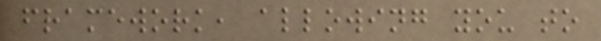framework, allowing you to
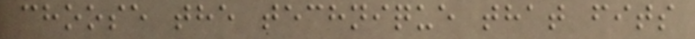choose the technique that fits
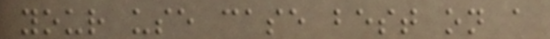your use case best on a
